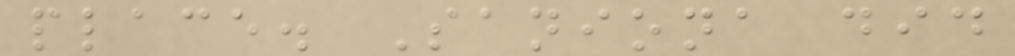place. Saniona did
